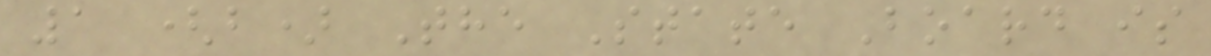1 (b) The State Board is
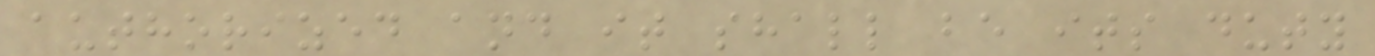authorized and it shall be its duty
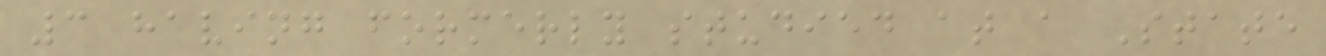3 having formerly studied at a State
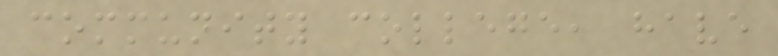community college, have
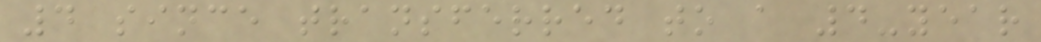4 since transferred to a 4-year
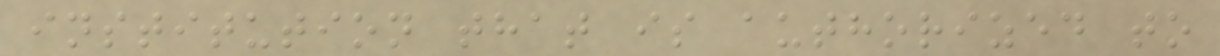institution that is authorized to
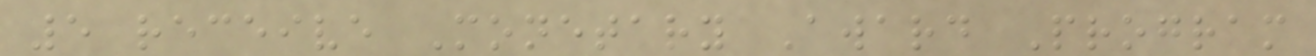5 receive Monetary Award Program
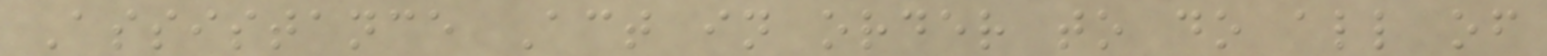Assistance Act in order to do all of
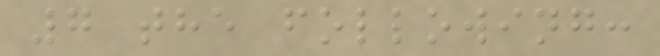7 the following:
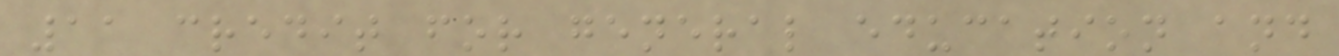11 credit for general education and
